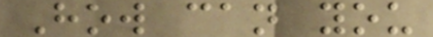How can you
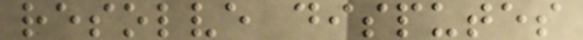resolve disputes
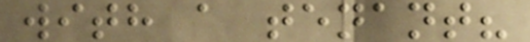with a tenant?
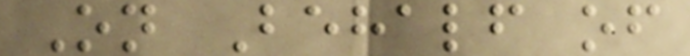On Behalf of
